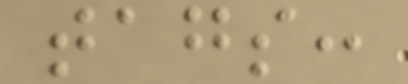tags:
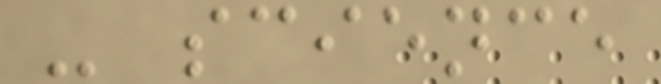- science
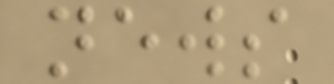news
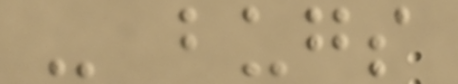- bugs
